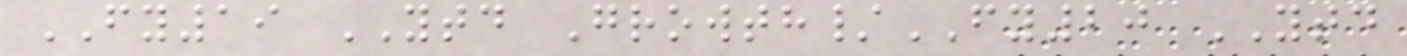FY19 YTD Growth/FY20 YTD
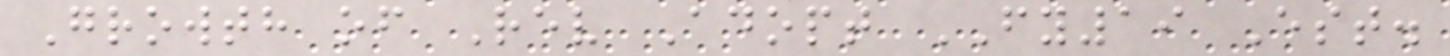Growth of Rev Adopt FY19 Est.
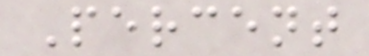Percent
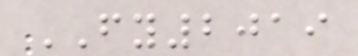FY2019
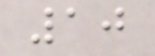10
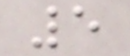5
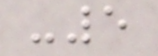-5
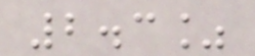2.3%
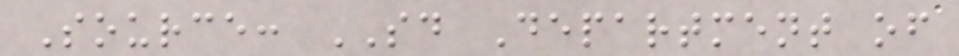Source: SD Department of
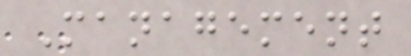Management
